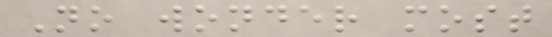No wonder most
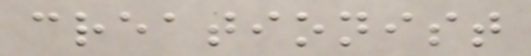creationist
